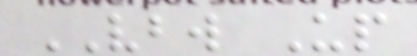VBW Up
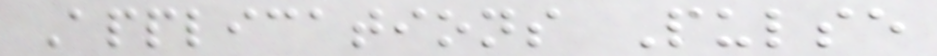Applications Pulse
